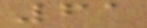61
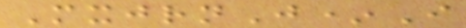MxjrnJ*I
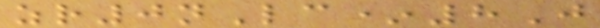zr0nLc*8J
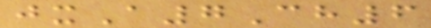jxA7Ch6
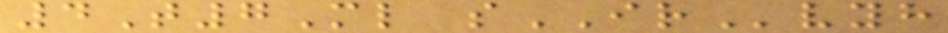4T7Ml sIRvyh
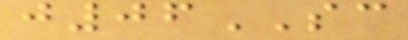j06SC
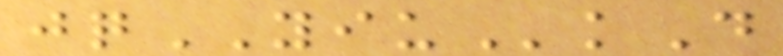jqYIUkD
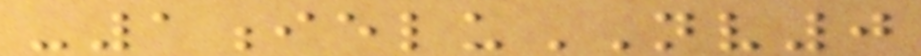-1ieluNV0
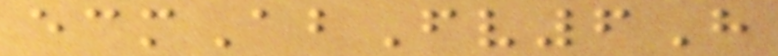ecmAbFv6H
